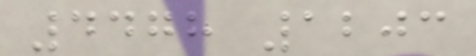4478 1203
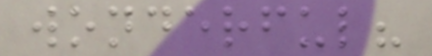wonderful?
